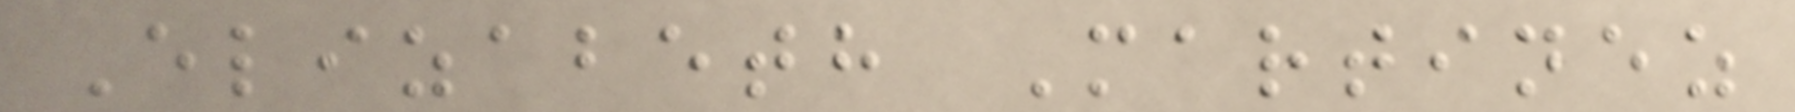Elizabeth Martinez
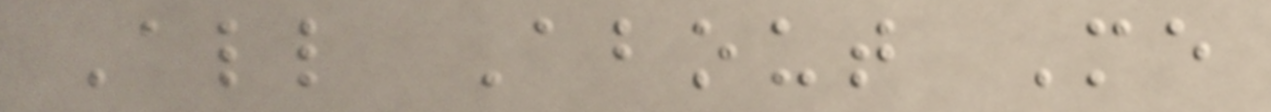All About Me
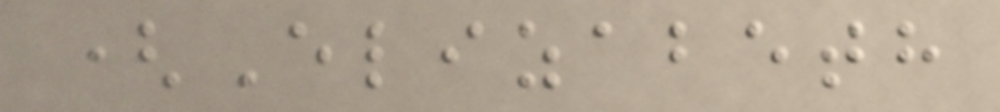(Elizabeth
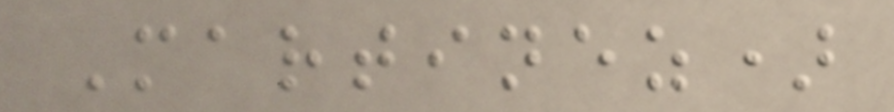Martinez)
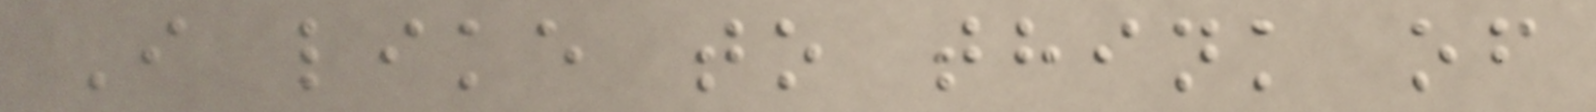I like to think of
